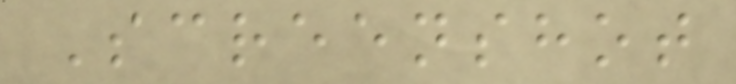Screenshot
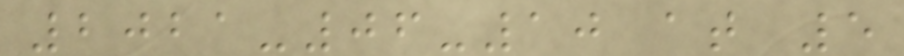2021-06-10 at 5
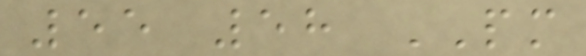55 58 PM
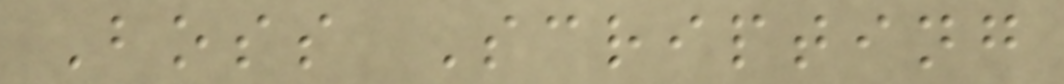Boss Scripting
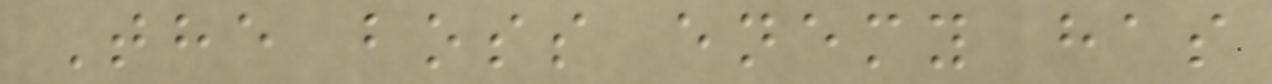The boss enemy has
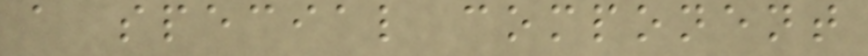a special component
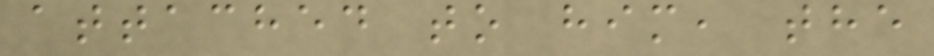attached to him, the
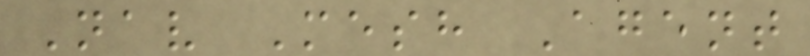Nav Mesh Agent
